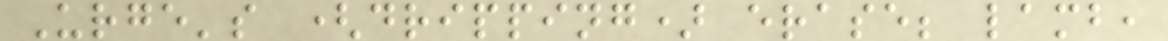Urge's (dripping) erase; lamb,
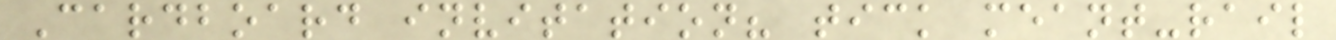Cardboard invitation? tick meant-rail
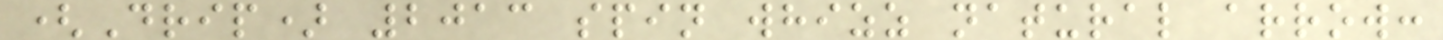(Drip) 2013 spin whizz natural arrow:
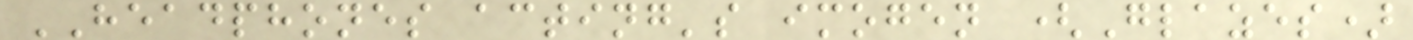HEADPHONES acting's imogen (Glazes)
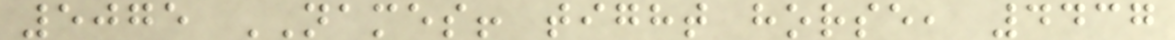5075 NAMES! tight horse, 4437
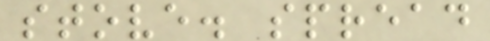stove. spread
